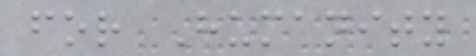for Humanity
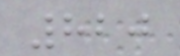820
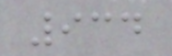934
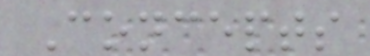Concepts
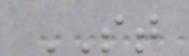ST
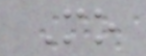Mo
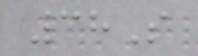38S
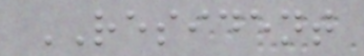RESIDENT
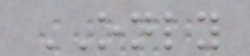ONLY
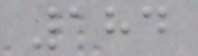184
